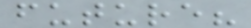future?
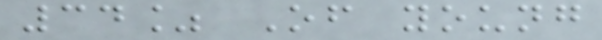34% Of young
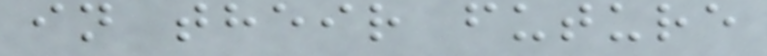in their future
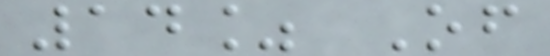14% Of
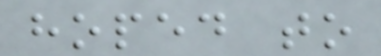hoped to
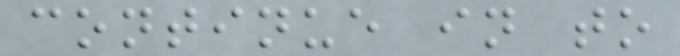continue in to
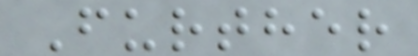Further
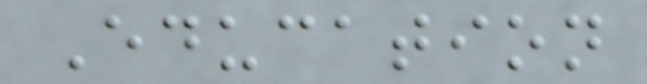Education
